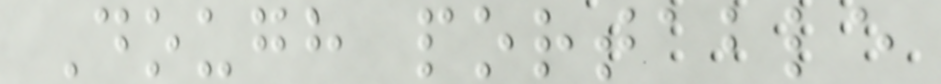Dough portable
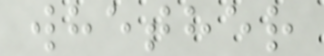whether
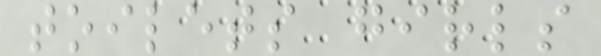toilets girls
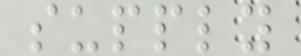supply
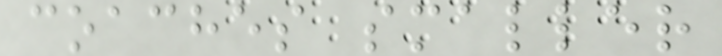coaches smaller
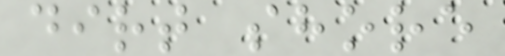dirt shore
